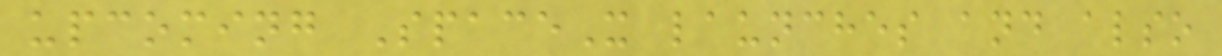upcoming SpaceX launches and also
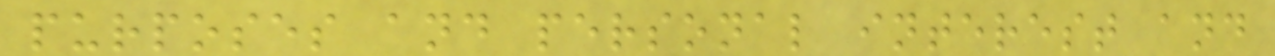purposes and personal interest and
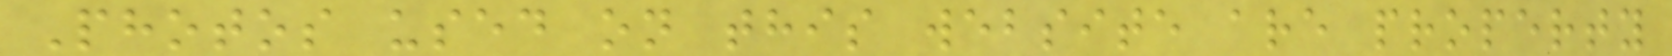Photos used on this website are property
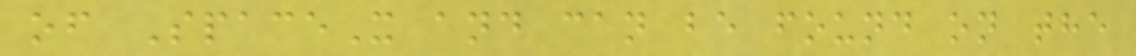of SpaceX and can be found on the
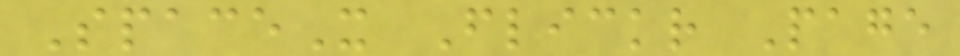SpaceX Flickr Page
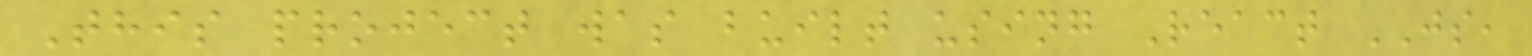This project was built using React JS,
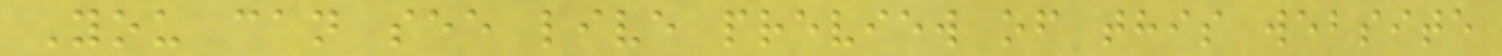You can see live preview of this website
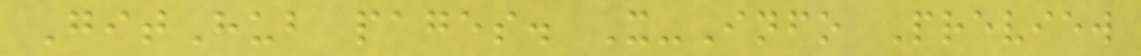GitHub pages. X-Info Preview
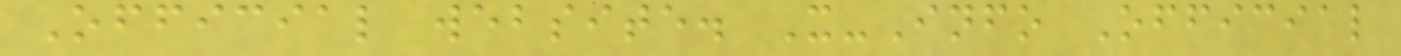Official website. X-Info Official
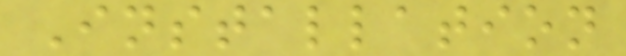Installation
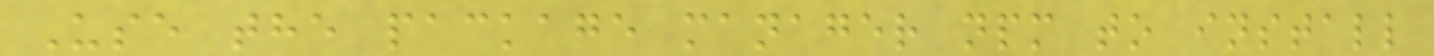Use the package manager npm to install
